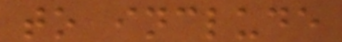to include
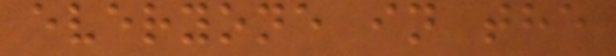everyone in the
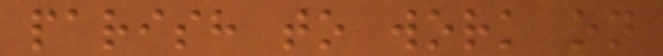parish to work on
